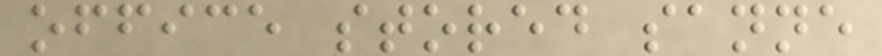office stored sanne
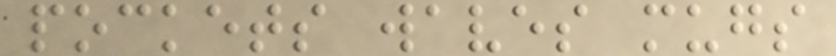pockets waves mugs
